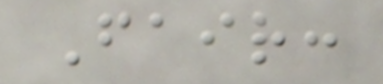Fair:
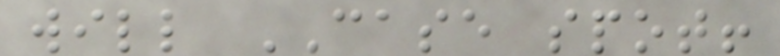will CASE spot!
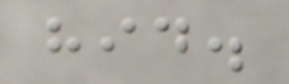hid.
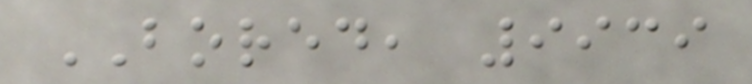BORED, 9939
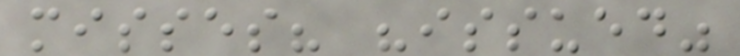misses? "issued"
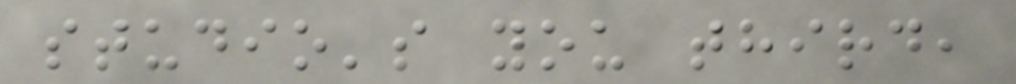studio's you third,
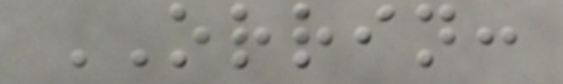ORRIN:
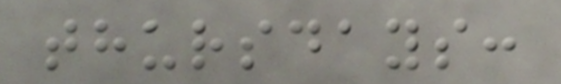thursdays:
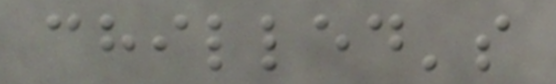chilled's
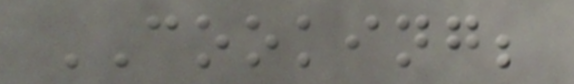COOKING;
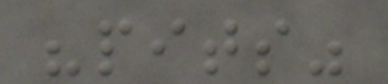"pits"
